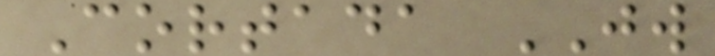Cortada JW
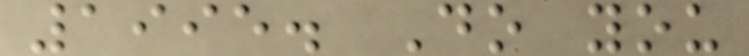1995. Do you
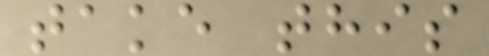take this
